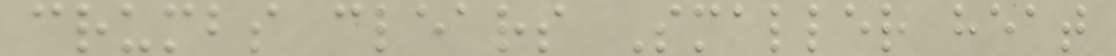crumbs clears Smaller heat
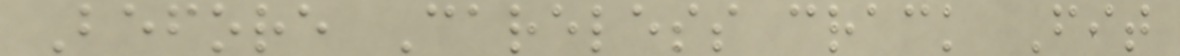Before Careless crack Fit
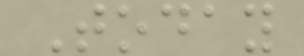Today
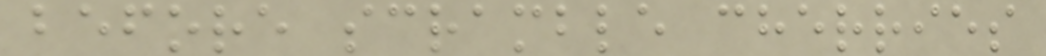before scramble cherries
